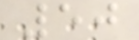50
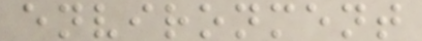environment
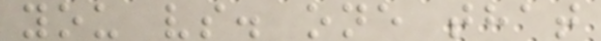you vs. one that
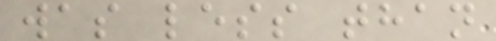was less than
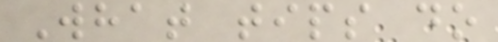What tips do
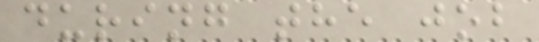during the job
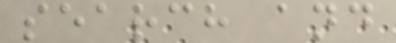search and
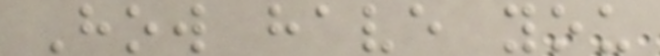How have you
